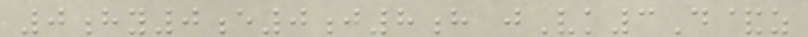0hy0e0j8h jVk3D&z
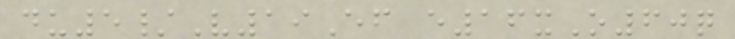du5/V19Ef e16xO60q
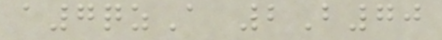a7qzA 2B70
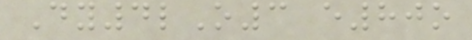Dy4lO3 e80o
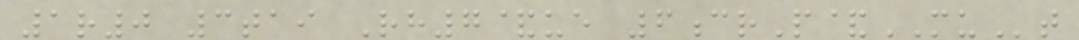1r0 3tai Rh7&ue 6crP&MUt
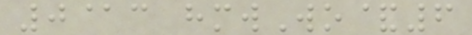0@c hmwWo&6
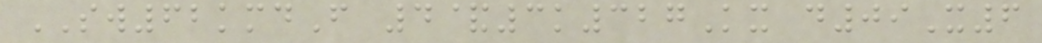SW62kmdF 4&3k327Kx d09X6
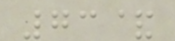73&
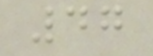47
